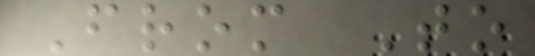From To
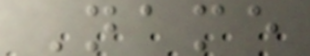Name
